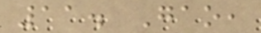11. Gao,
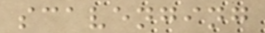scavenging
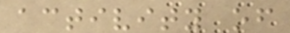activity of
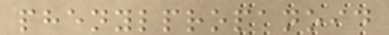phenylpropanoid
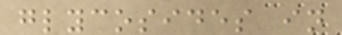glycosides in
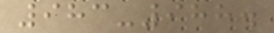983-988.
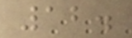12.
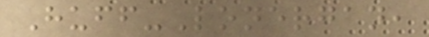Huff-Lonergan,
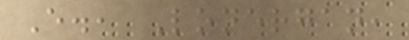E., Lonergan,
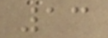13
